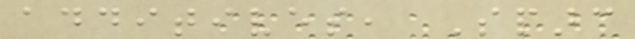additives, Sparc
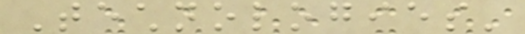Technologies'
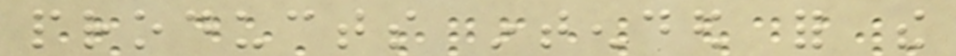products intended for the
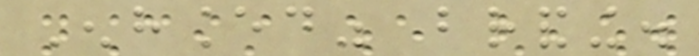Enhanced" branding.
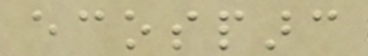ecosparc
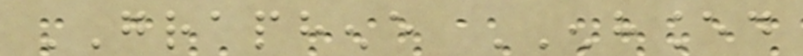GRAPHENE ENHANCED
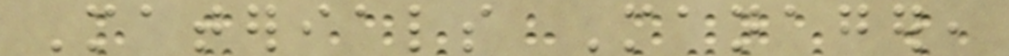Materials Manager,
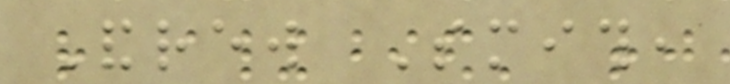Andrew Smith,
